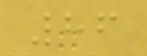86
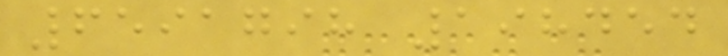6591798 198454
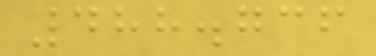488.736
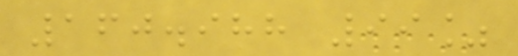160.988 99%
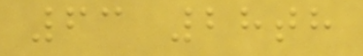63 28th
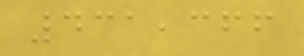431,366
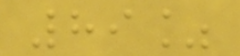89%
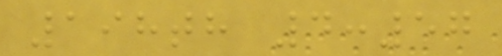198th 4:57
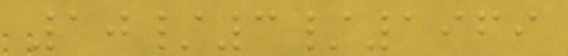10/3/1969
